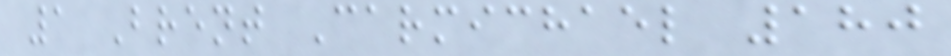1 Brent Carmichael 180
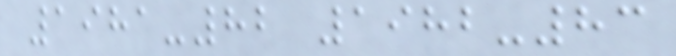1981-82 1982-83
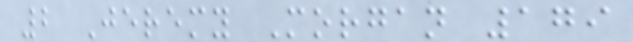2 Jeremy Morgan 179
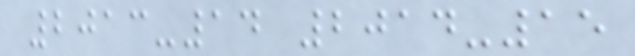2013-14 2014-15
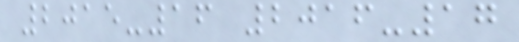2015-16 2016-17
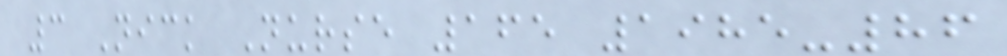3 Nick Nurse 165 1985-86
